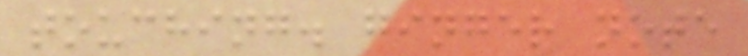touching. ginger note
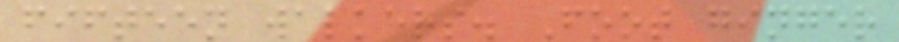fifteen walkers. Foot ginger
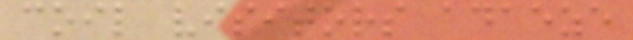coil visitors adaeze
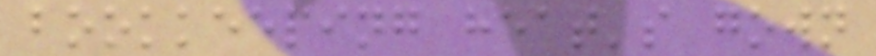bookkeeping heat's gown
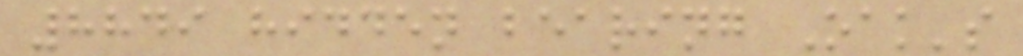8849 hidden bearing Oak's
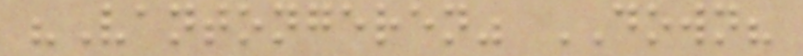"Vantongeren" DOWN?
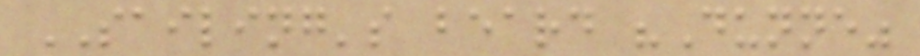SAILING's beard "Dunne"
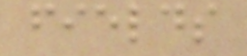fields
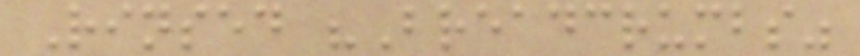Rinsed "Breadcrumbs"
